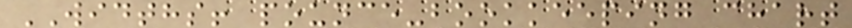WIDTHS! pounce-bookkeeping chart
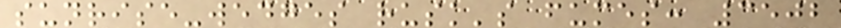sunrise-wedges rusk's fumes: 3502
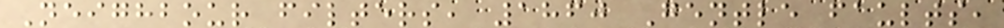Neighbour filters, 1860 Gentle faults,
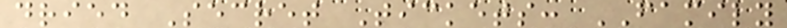dried Secret Tickets: FAMILY
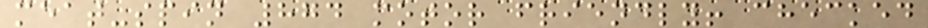meat-spin 874 motor friendly! checked
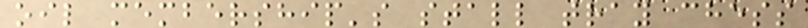oil membership's stall tray chess
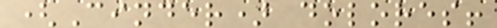(Cinder) dolores!
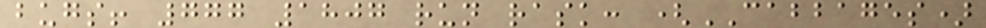bugs! 777 1807 run rask: (CABBAGES)
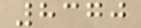8370
